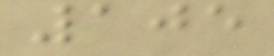105
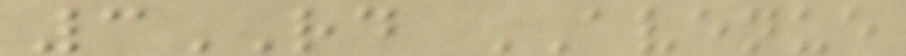3RD AVENUE
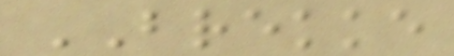BREKKE
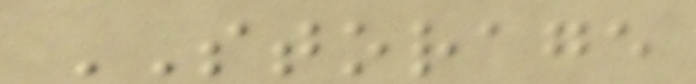STORAGE
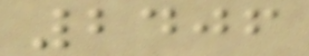2406
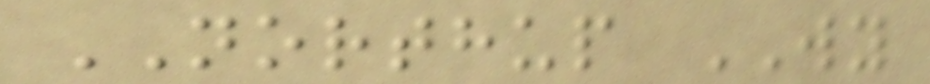NORTHUP WY
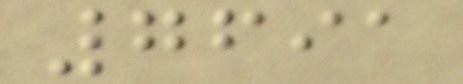7691
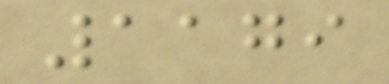1179
